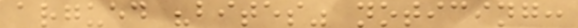argued "bites" noticing:
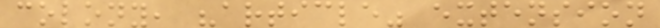colony, "article" extension
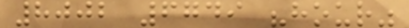8002 6749 "hour"
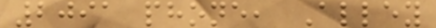2091 phone, Alley
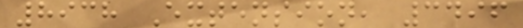8938 Extension, 3496
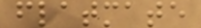flatmate
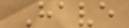Have
